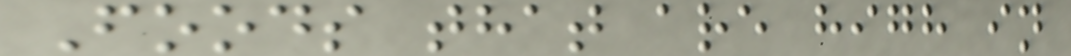Foods that are high in
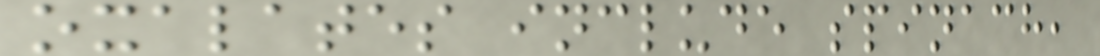oxalates include spinach,
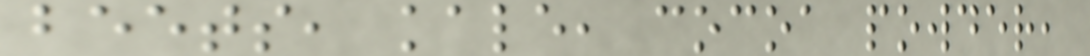beets, kale, cocoa powder,
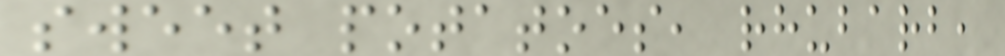sweet potatoes, rhubarb,
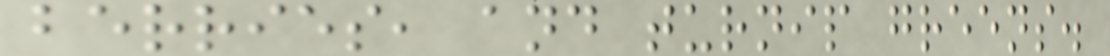berries, and turnip greens.
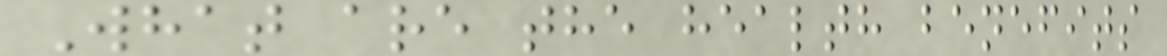What are the health benefits
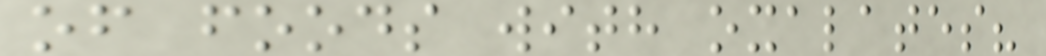of foods with oxalates?
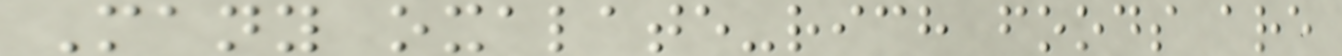Many oxalate-rich foods are
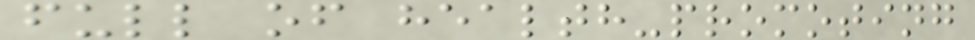full of health-promoting
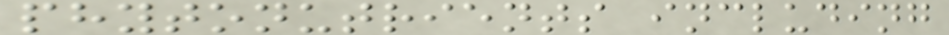phytonutrients including
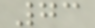73
